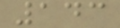143
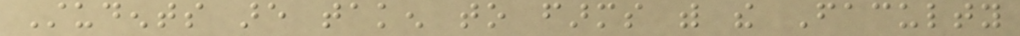Students are taken to farms with the Faculty
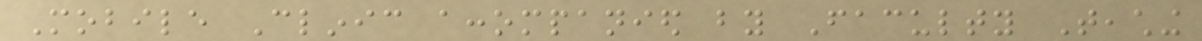Mobile Clinic accompanied by Faculty Teaching
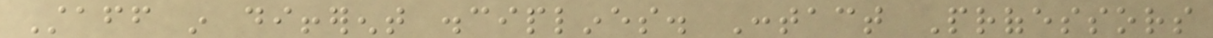Staff in different disciplines. Contact Professors
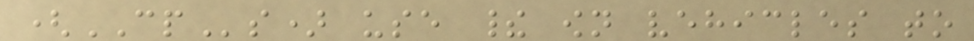(CPs) use their own vehicles to
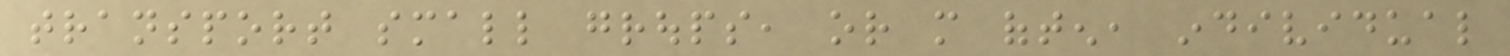transport small groups, or more often, individual
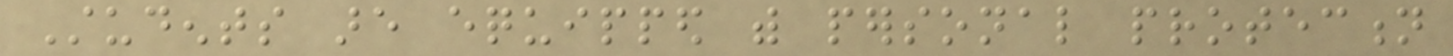Students are equipped with personal protection
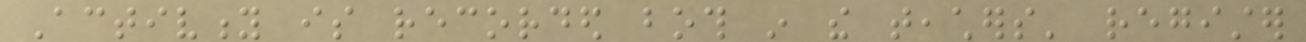Activity is recorded both in the teachers' register
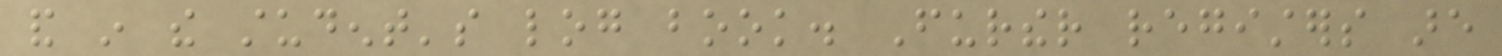and in the student's log book. Further registers are
